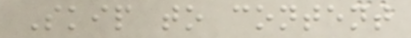Skip to content
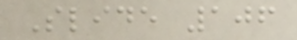Slide 106
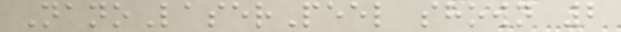NanoLaserPeel shown 2
